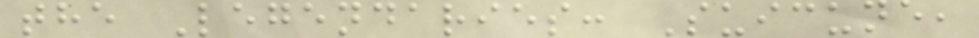the Legendaries: Suicune,
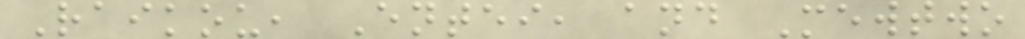Raikou, Entei, and Mewtwo
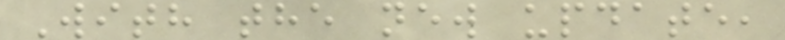With the new update,
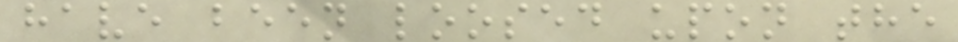have been loosed upon the
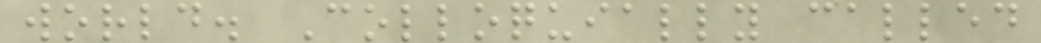world. Colloquially called
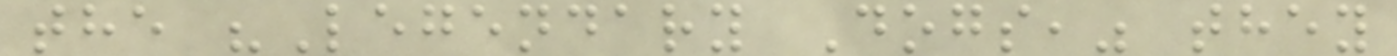the "Legendary Dogs," they
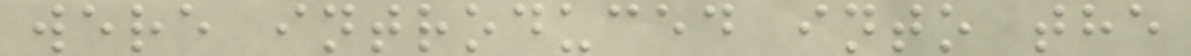were introduced into the
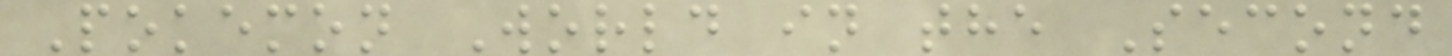Pokemon World in the Second
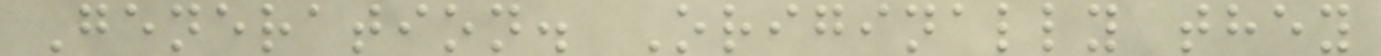Generation. Originally they
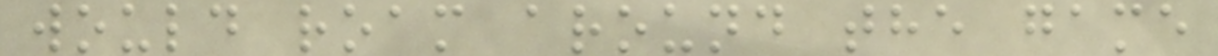would roam around the game
